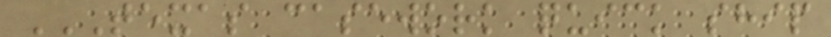TEXAS CASEWORK QUICK SHIP
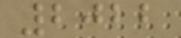2022
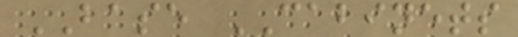BASE CABINETS
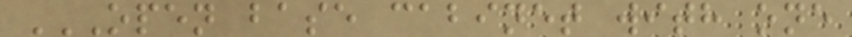OPEN BASE CABINET WITH ONE
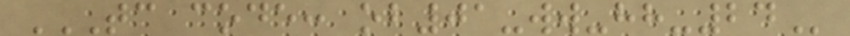TC CODE: OB01-WW-HH-24
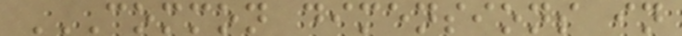COMMON DIMENSIONS IN
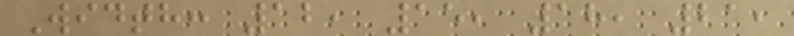Width: 12, 15, 18, 21,
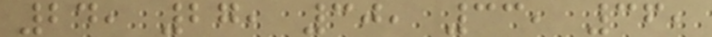24, 27, 30, 33, 36,
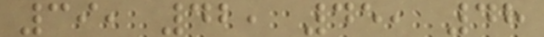39, 42, 45, 48
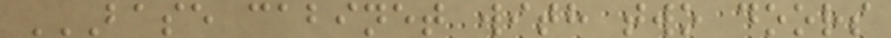BASE CABINET WITH TWO DOORS
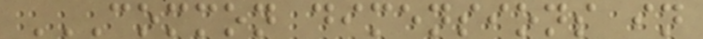COMMON DIMENSIONS IN
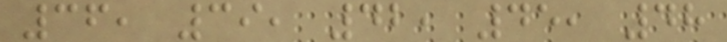36, 39, 42, 45, 48
